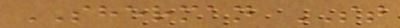SHERMAN ST
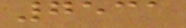7531
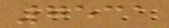7531
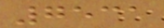7531
